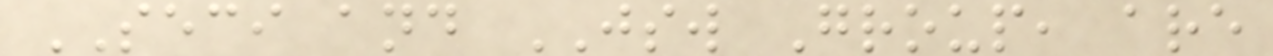SECI and JSW Group, are
